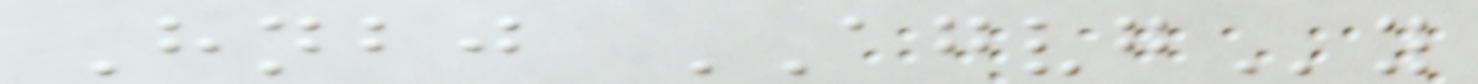Hnbj AGVGy
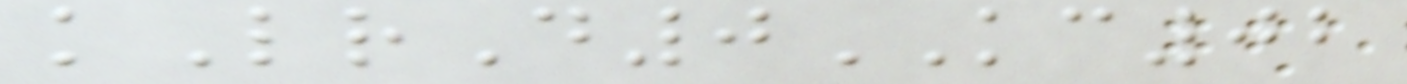kLrD0KC02
